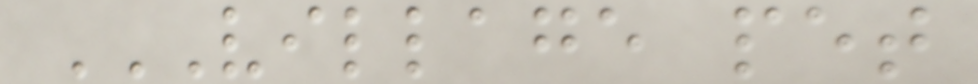VILLAGE PET
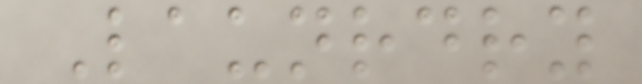Launrdry
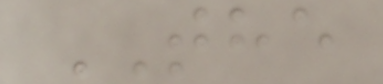THE
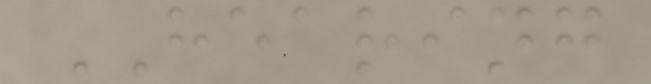HEARING
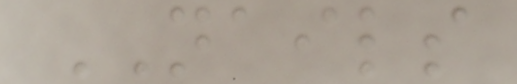NAILS
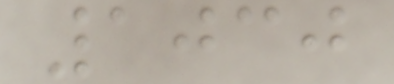1030
